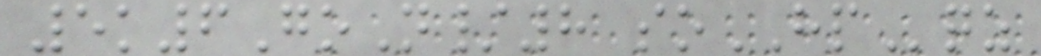5k6GoN/8 soHPqz
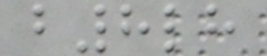b8lh
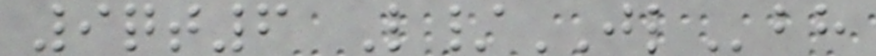9qt6 L/JLbh
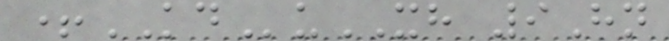+KDuXH 9Hn
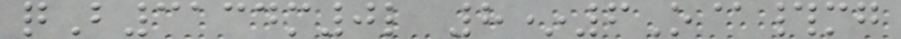qB3134m0l 8*6O@#mg
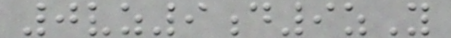0vz9d9zY
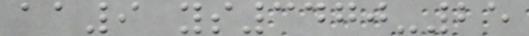aa9 ys3470-25
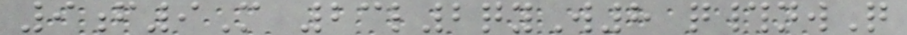9f9M 23l2qyW8 q#nwQ
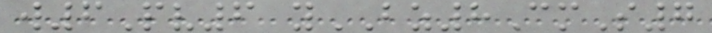w6Pv6 yBZ8CmS7
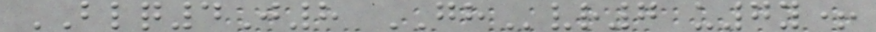BLQ4J8 GHvr7 u7y+
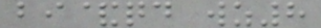bi&qd wz8
